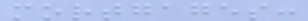mortgages:
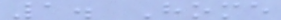1. Home
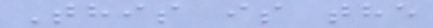This is the
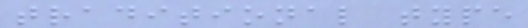traditional type
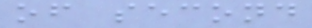of second
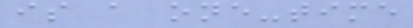is a one-time
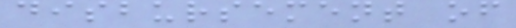disbursement of
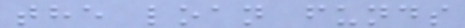the loan funds
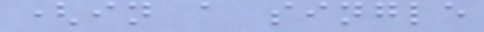(in a single
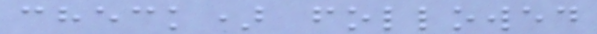check) followed
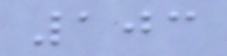103
